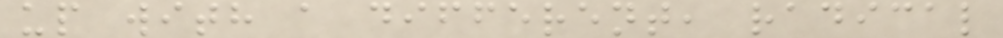up with a different, radical
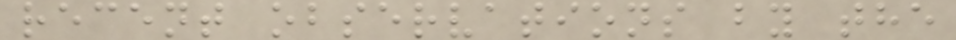recent observations by the
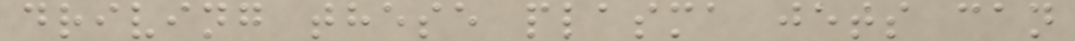driving these plasma jets can
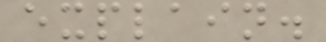explain.
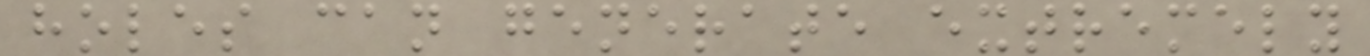holes can generate extremely
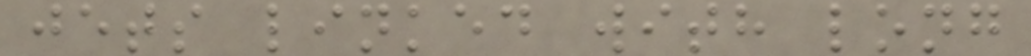jets linked with long
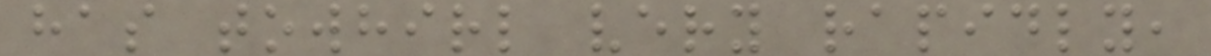has towhirl very rapidly,
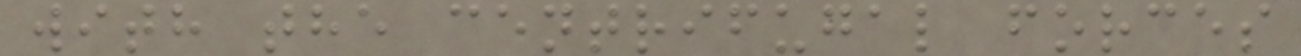with the centrifugal forces
